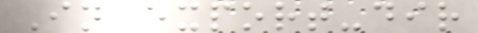In export-dir
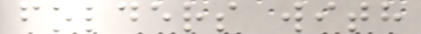folders with
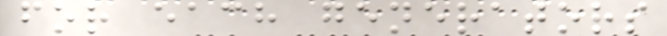for each generators
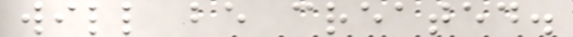will be created.
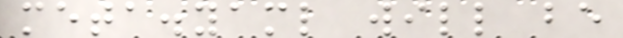meta.yaml will be
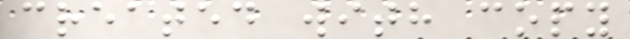created with copy
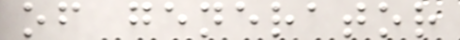of generator
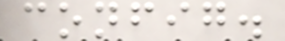config.
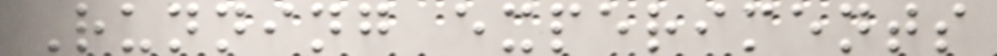Running experiments
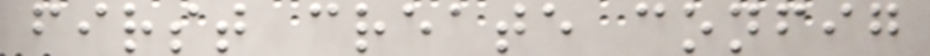first create config
